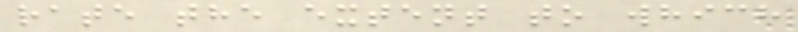rate the extent to which
